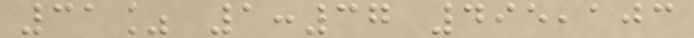31% 1:37 495,103
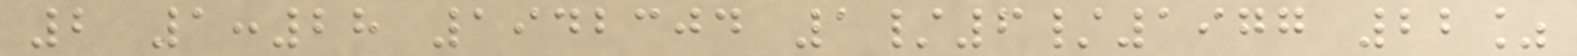2 1:28 1942304 1/6/1977 22%
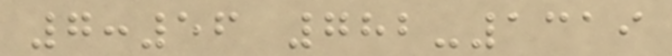7:56 782-1319
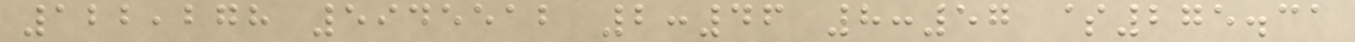122,278 5945512 2:46 8:57 $275.31
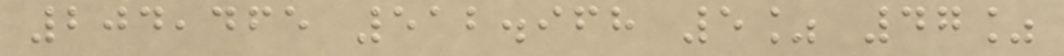204,465 512.968 5% 47%
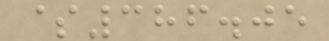$386.05
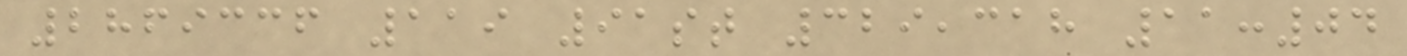2869336 119 91st 329,318 11:04
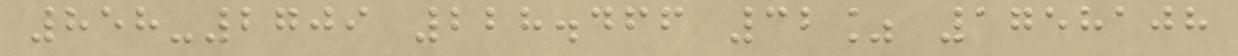858-2709 228.466 32% 1758108
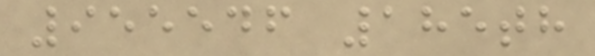955546 185th
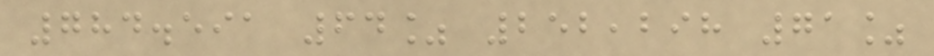784.591 64% 252,298 71%
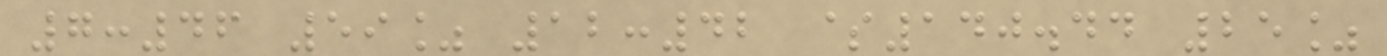7:46 59% 12:42 $140.44 25%
